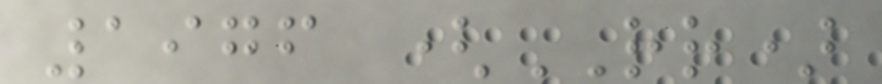1976 (RR)
